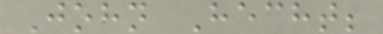John Hecht;
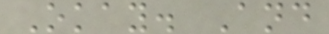Okay. And
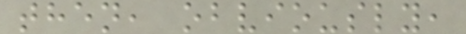then, obviously,
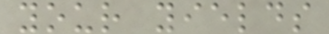your yields
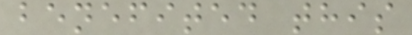benefited this
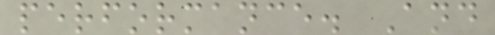performance. And
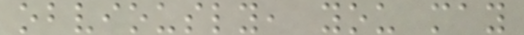obviously, you may
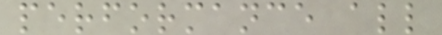performance all
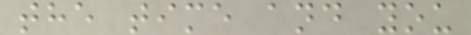the time and you
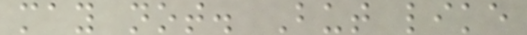may not. But like
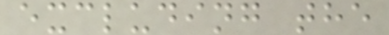excluding the
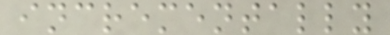incrementally
